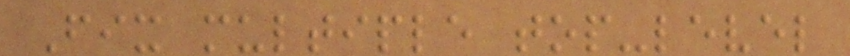Fix multiple top-level
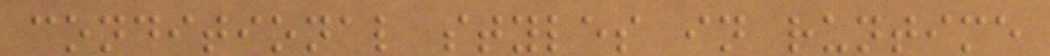conditional styles in runtime
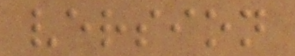version
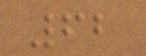62
